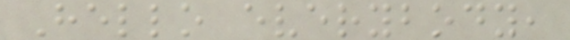Hello everybody,
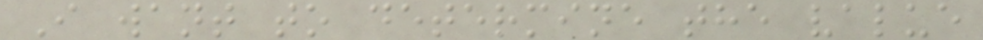I want to determine the value
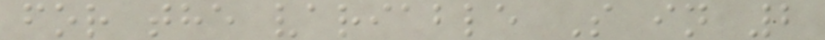for the variable S in 2
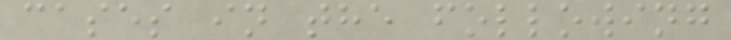cases in the following
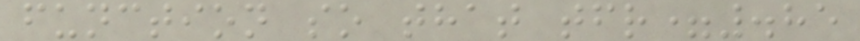function so that tfr=.85
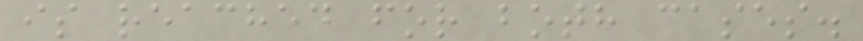is reached for both cases.
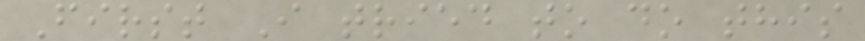First I tried to do this
